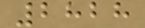2828
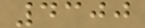4300
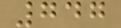747
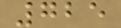725
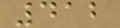412
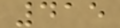415
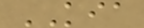KIA
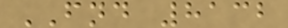FND 8132
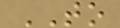TO
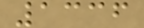1336
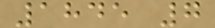1845 7
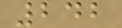242
